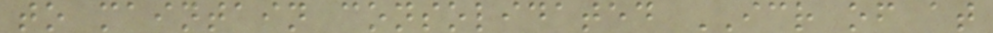to maintain consolidated ICR of at
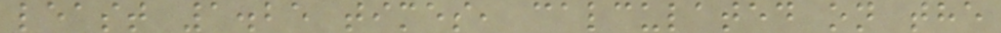least 1.25 times, calculated on the
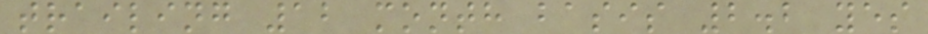trailing 12 month basis 2.2 yes
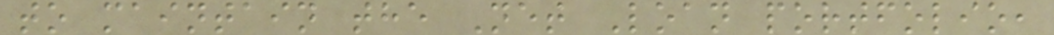to maintain the Net Loan portfolio,
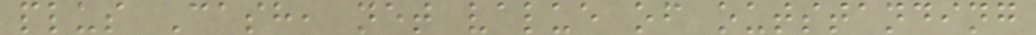plus Cash, net value of outstanding
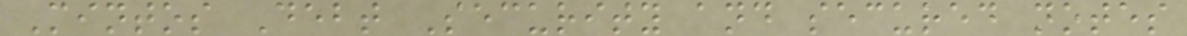Mintos Debt Security and secured notes
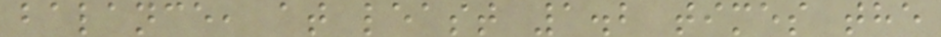balance, at least 1.2 times the
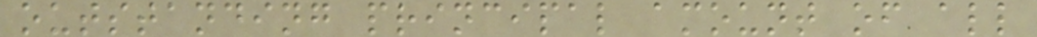outstanding principal amount of all
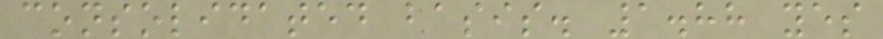consolidated basis. 1.88 yes
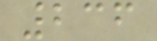236
